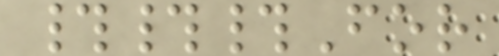###For
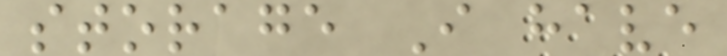storage I have
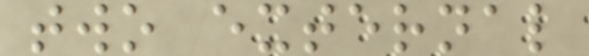two external
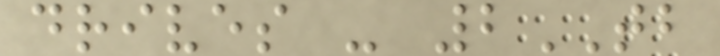drives - 2TB
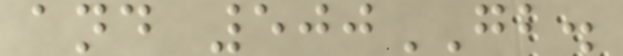and 500GB.
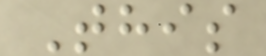This
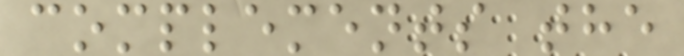complements the
